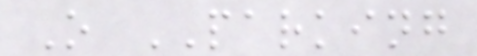O PARKING
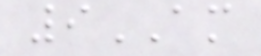9AM
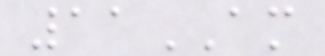11AM
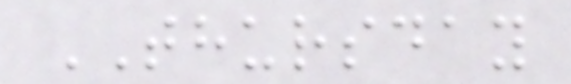THURSDAY
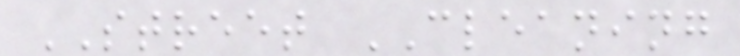STREET CLEANING
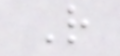R
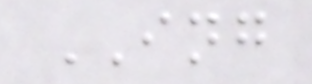ING
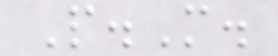P.M.
